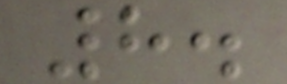8.
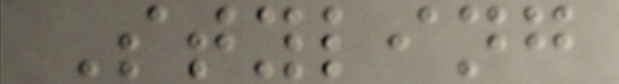Styling
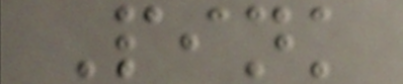Pink
